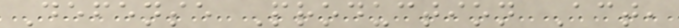Defense Production Act,
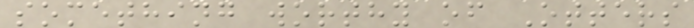something worthy of Otters
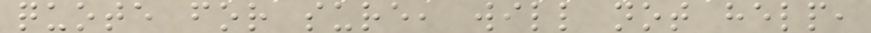quote for sure, will not help,
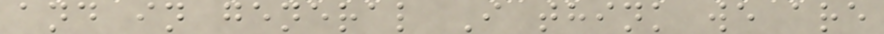and in general I think we are
